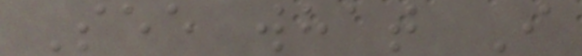See what I
